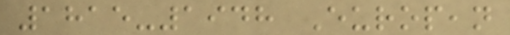1815-1948 European
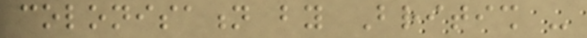colonisation by British -
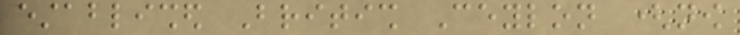established British Ceylon (now
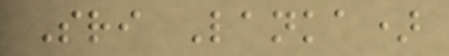Sri Lanka)
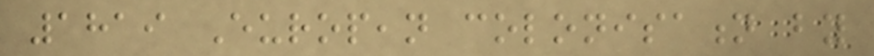1819 European colonisation by
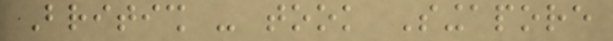British - took Singapore
